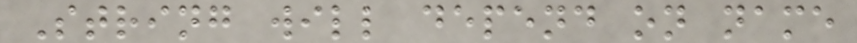String will depend on name
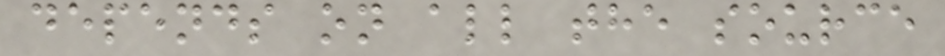depends on all the source
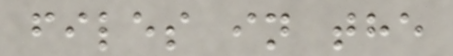files in the
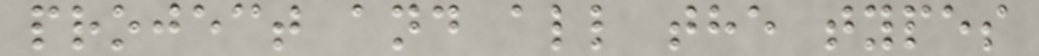project and all the types
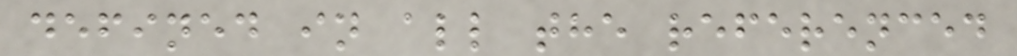defined in all the referenced
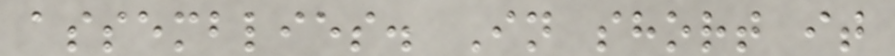assemblies. In short it
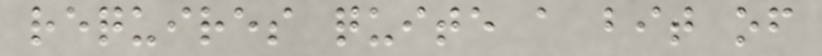requires quite a bit of
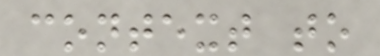context to
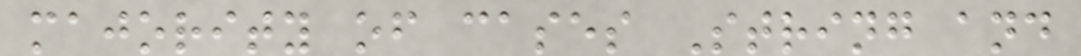majority of cases String and
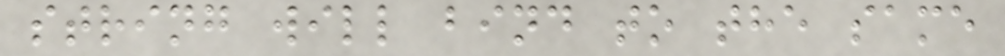string will bind to the same
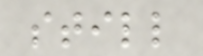still
